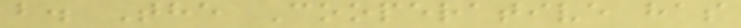b. The Cooperative has
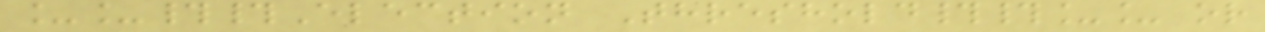__##Election Threshold##__ or
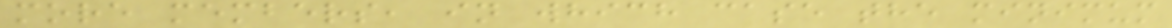more members, in which case the minimum
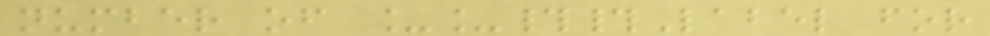number of __##Label for
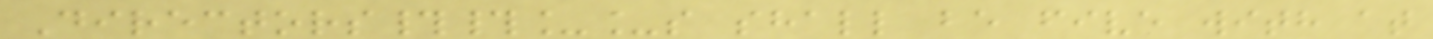Directors##__s shall be five with at
